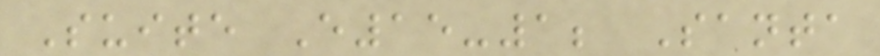Suite E15-1; Santa
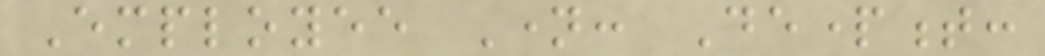Employee Name: Department:
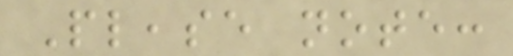Please note:
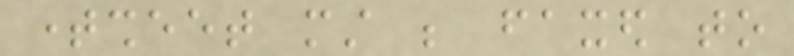timesheet must be faxed to
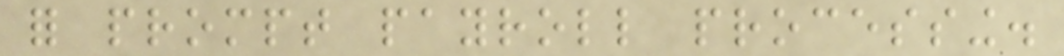for prompt payroll processing.
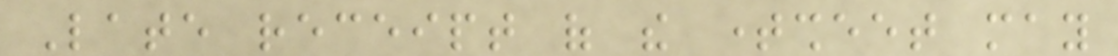Late receipt of the timesheet may
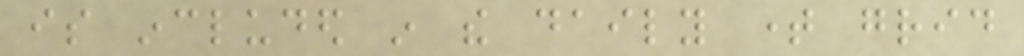is included in the daily time grid
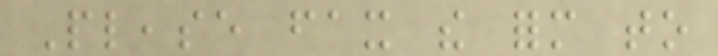Please fax the form to
